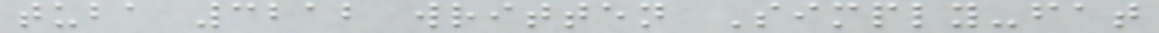tuba 3212 written Simply-fat
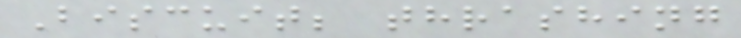Biscuit; thrashing
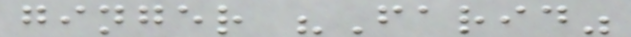ginger "Farid"
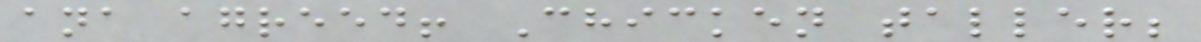ana agreed! Chicken taller;
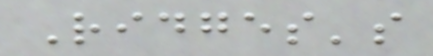Ridges's
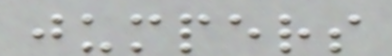jumpers
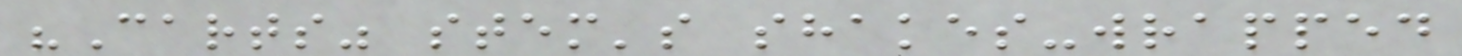"Carts" stem's shakes-wrapped
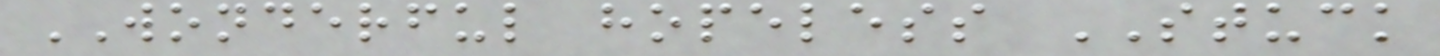WONDERFUL hopeless STUCK
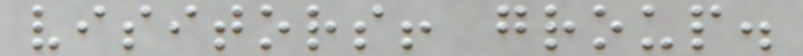visitors! group.
